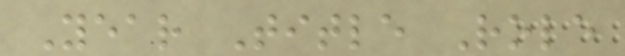Year Title Role
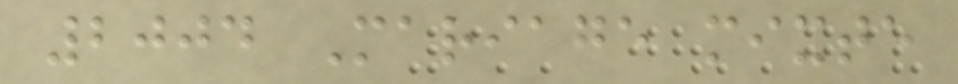2004 Mariage mixte
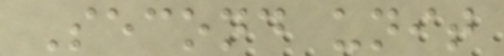Second unit
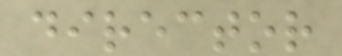director
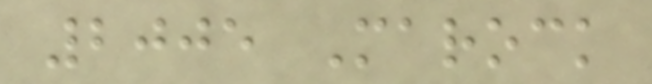2005 Marock
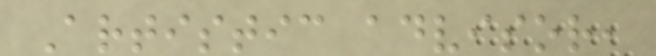Artistic advisor,
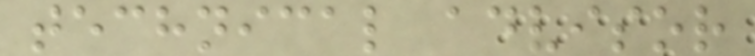technical advisor
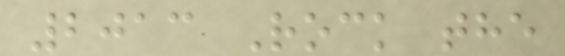2013 Rock the
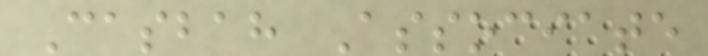Casbah Associate
